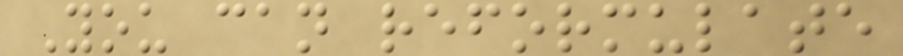You can reformulate
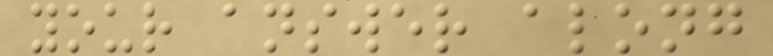your answer along
